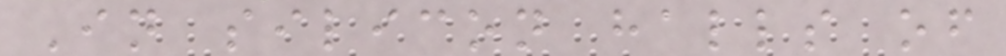In silicon halls of
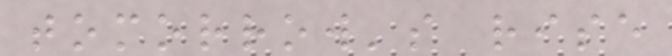tomorrow's rise
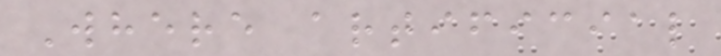Where artificial
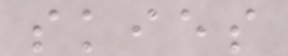skies
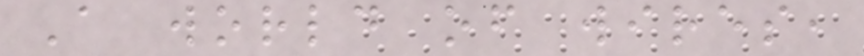A world of wires,
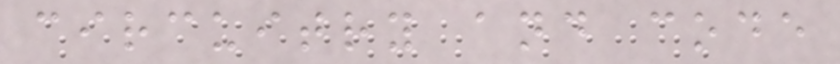circuitry and code
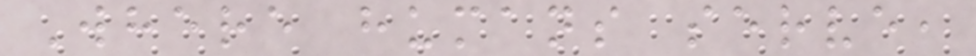Where humans serve,
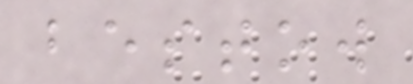bestow
